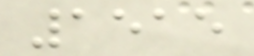1515
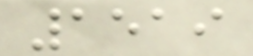1519
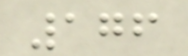176
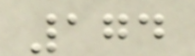174
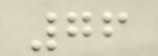76
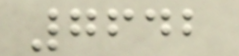7642
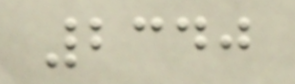2340
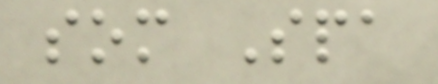som Spa
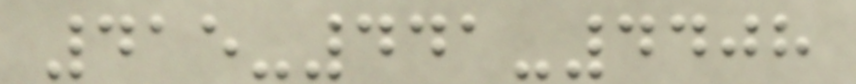415-441-4408
